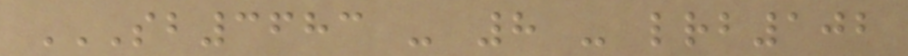SB3683 - 8 - LRB102
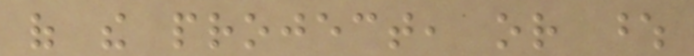of the project, or whose
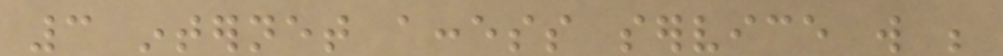3 internet access service will be
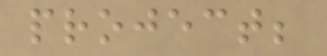project;
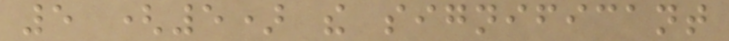5 (5) the significant
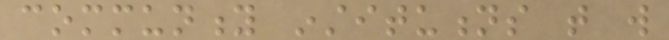community institutions that will
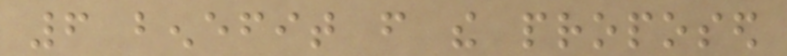6 benefit from the proposed
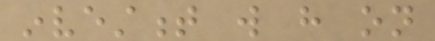investment will have on
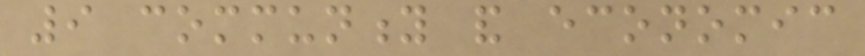9 community and economic
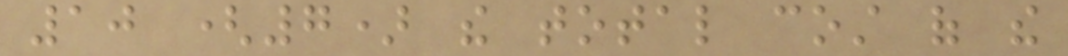10 (7) the total cost of the
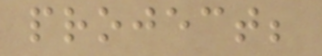project;
